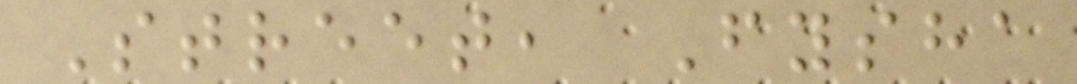Street, Fysha
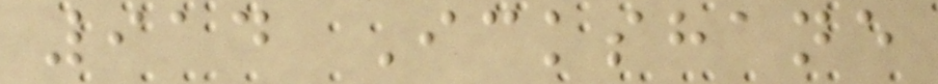914 Ickshane
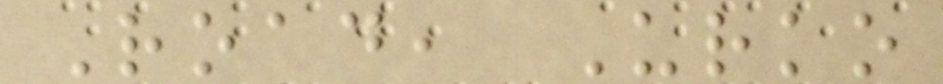Road, Urko
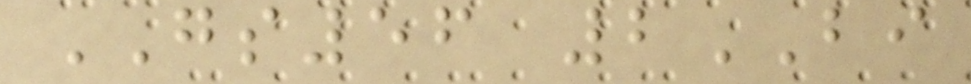GS56 2BI
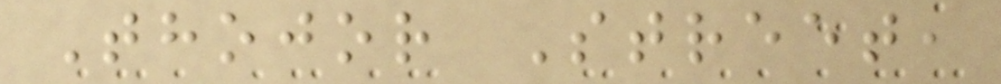Thojor Street,
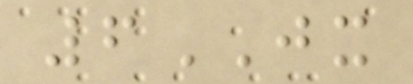6JX
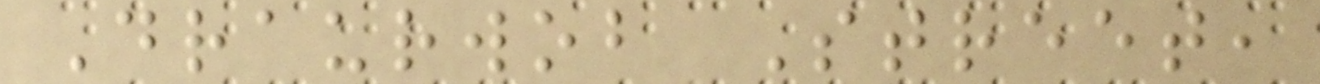Draurwob Street,
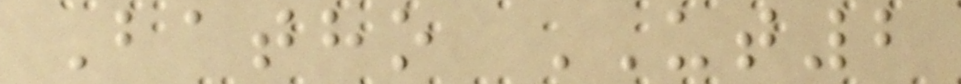Batho UT2
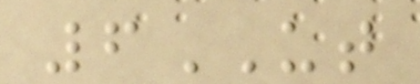6UT
